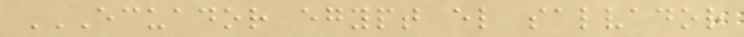ECUADOR EGYPT EL SALVADOR
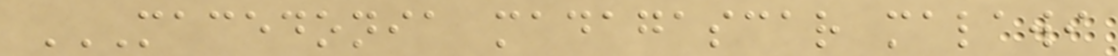MACEDONIA MADAGASCAR MALAWI
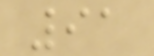91
